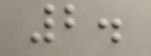2.
